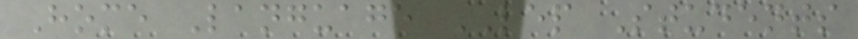Home Language LEP Students
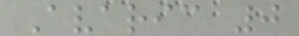Avaric 0
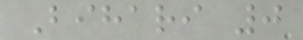Bihari 0
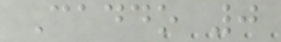Caddo 0
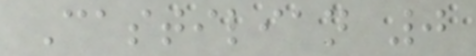Castilian 0
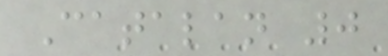Catalan 0
